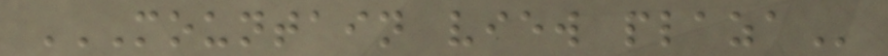MOUNTAIN VIEW PLAZA
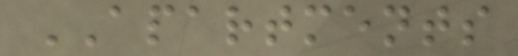APARTMENTS
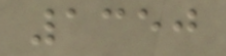1350
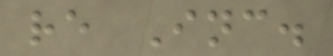re Inc.
